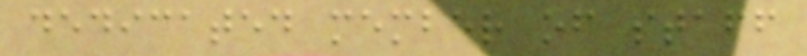dedicated member of staff
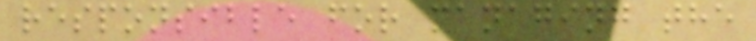responsible for managing the
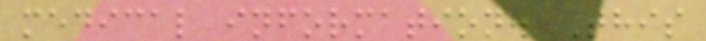medical information. This
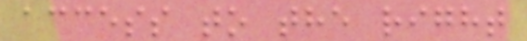access to the right
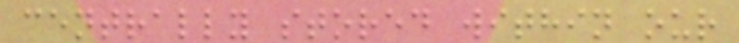centrally stored within our
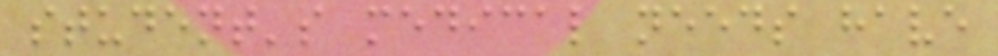student's medical needs have
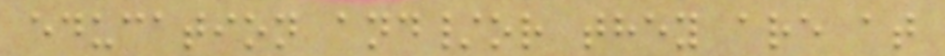education and/or they are at
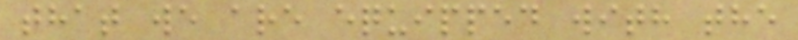that we are equipped with the
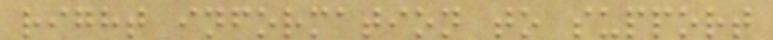right information to support
